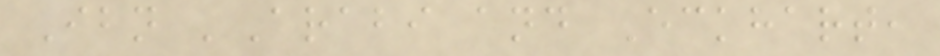Ibn 'Arabi and Eckhart,
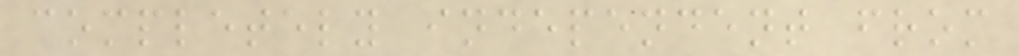completely independent from
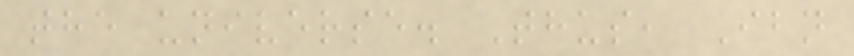the universe. Thus, Ibn
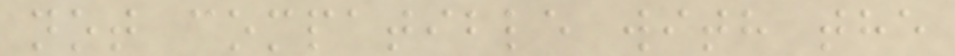not compatible with the
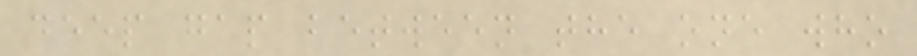deep gap between the one who
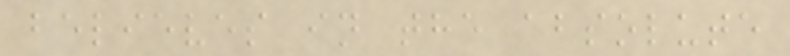believes in the absolute
